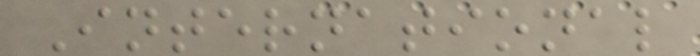International
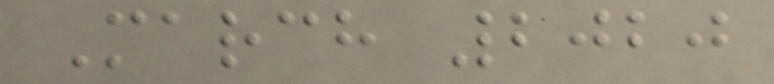March 2020
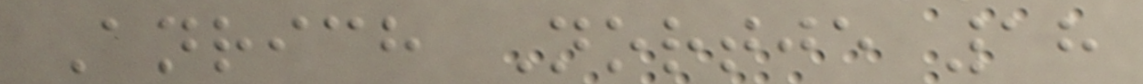Anrich Nortje 18
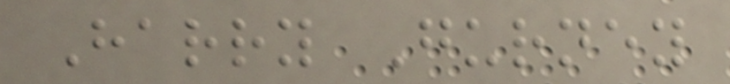Harry Gurney
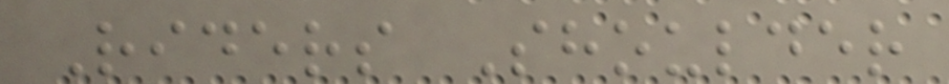Riders Shoulder
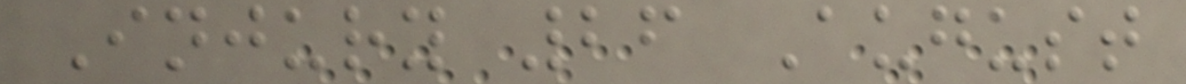Injury 26 August
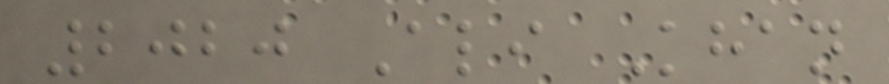2020 Ali Khan
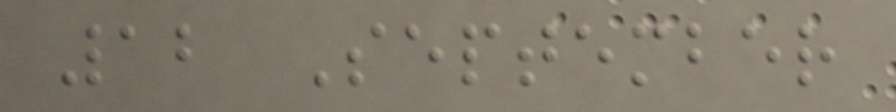12 September
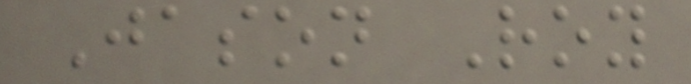Jason Roy
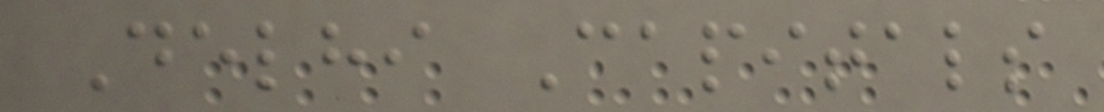Delhi Capitals
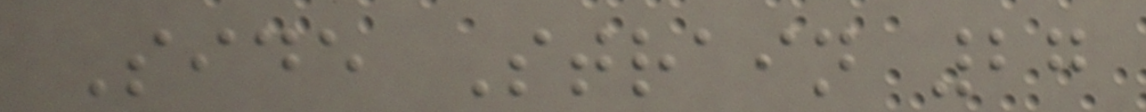Side Strain 27
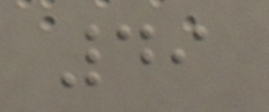49
